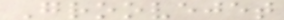Groovejet
